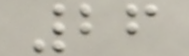26
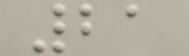21
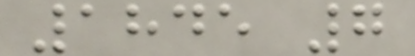1845 7
